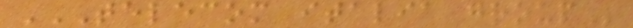TELECOM ITALIA GROUP
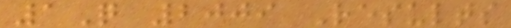1Q 2009 Results
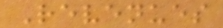Revenues
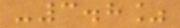-3.8%
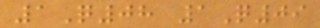1Q08 1Q09
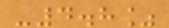-4.8%
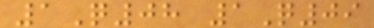1Q08 1Q09
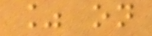% on
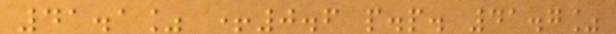41.1% +0.6 p.p. 41.7%
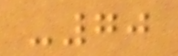-70
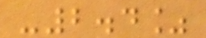-2.4%
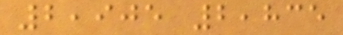2,905 2,835
